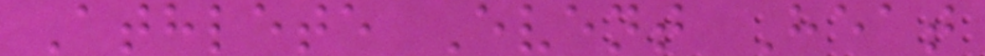Athlete Event Heat
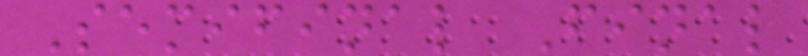Semifinal Final
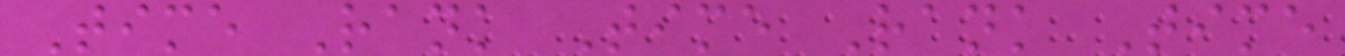Time Rank Time Rank Time
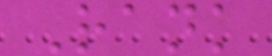Rank
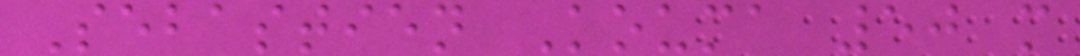Sebastien Kouma 50 m
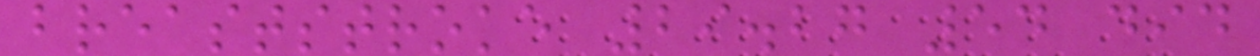breaststroke 29.27 54 did
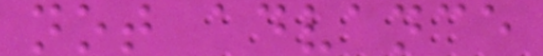not advance
